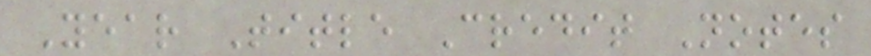Year Title Credit Notes
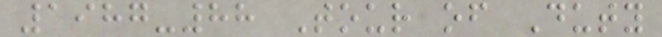1987-88 Tour of Duty
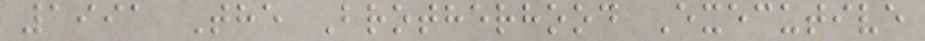1991 The Brotherhood Executive
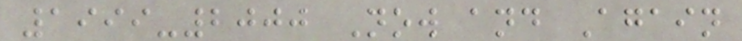1999-2000 Now and Again
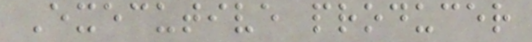Executive producer
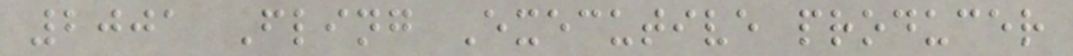2001 Fling Executive producer
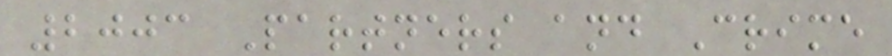2003 Partners and Crime
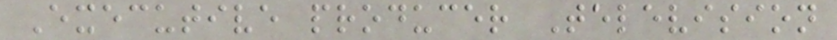Executive producer Television
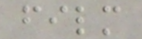film
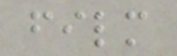film
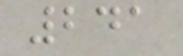241
